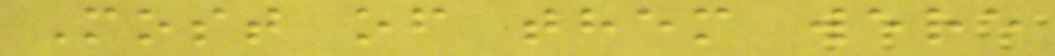Most of them were
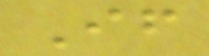If
